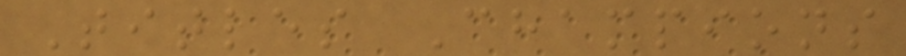Titles Champions
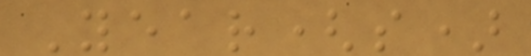Year(s)
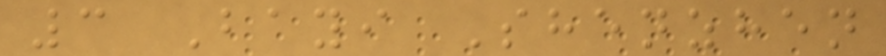3 Bayi Shenzhen
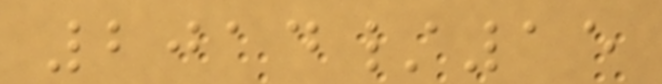2014/15
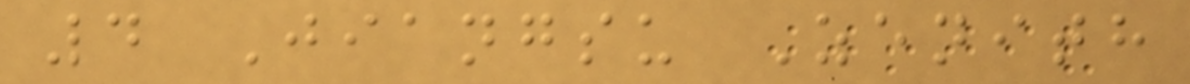4 Jiangsu Zenith
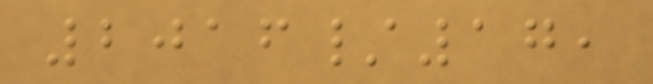2016/17,
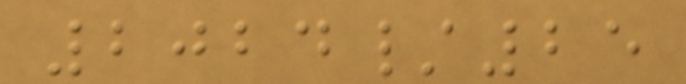2024/25
